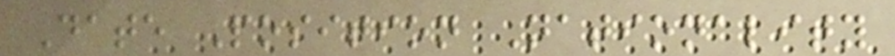Date Position Nationality
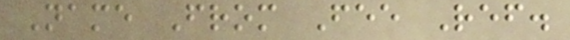Name From Fee Ref.
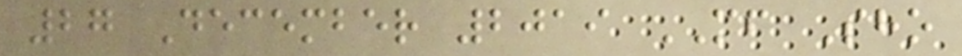27 December 2019 MF Sho
